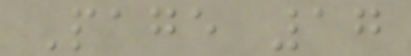Page 17
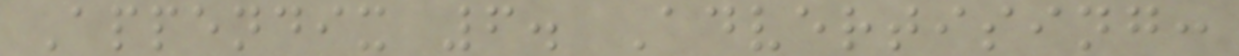Appendix 6. Advertising:
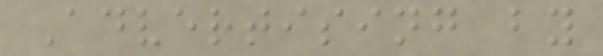Advertising by
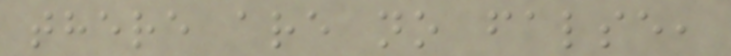there are no false,
